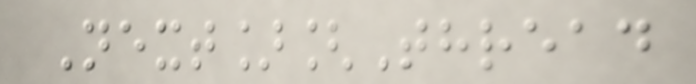Next][Thread
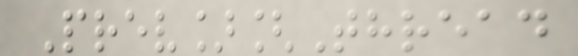Prev][Thread
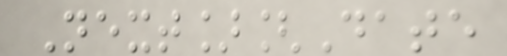Next][Date
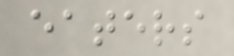eaters
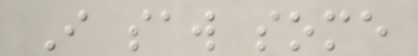I saw some
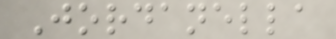Jordanella
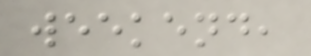weekend,
